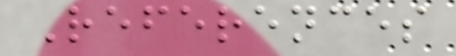References
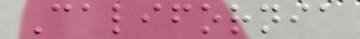California
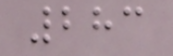283
